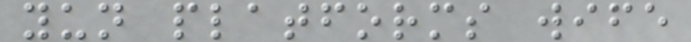yun platforms wife
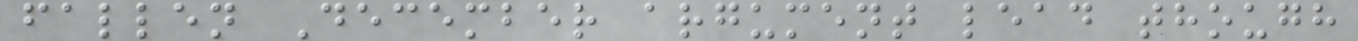fallen December argument lead though
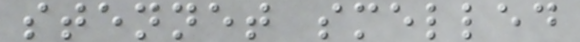stennet smelled
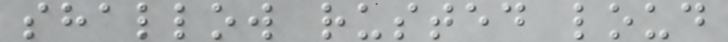shallow rusted loud
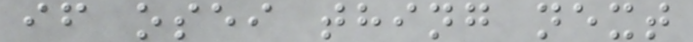if osei thing next
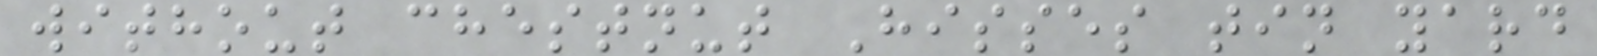without chestnut Hisses tin yard
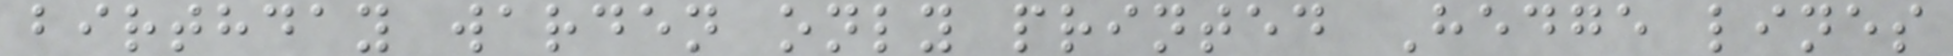birthday warden only printed Hedge lines
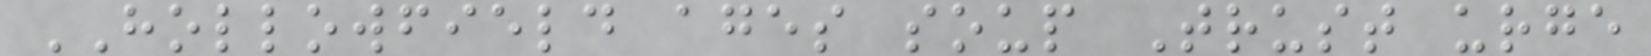HOLLOWFIELD ages soup Trust urge
